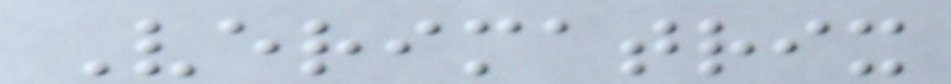Verimatrix
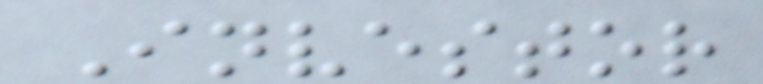Investor
